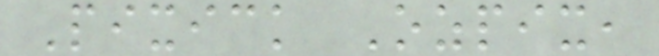Pixick Ozpix,
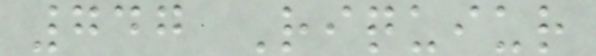747 Riquiur
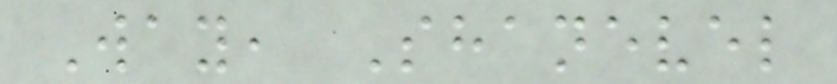Way, Shanevel
